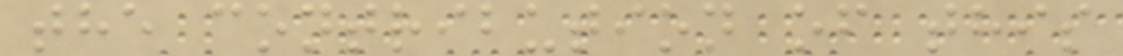the contribution of this
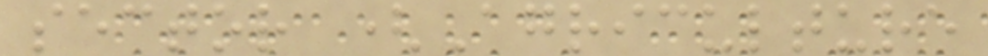sector (Agriculture
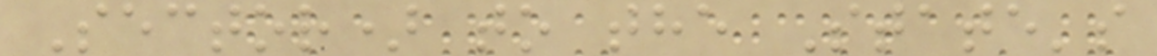Sector) to the State's
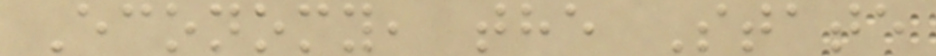Economy, the State
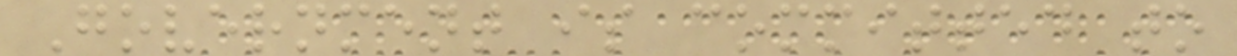Government is committed to
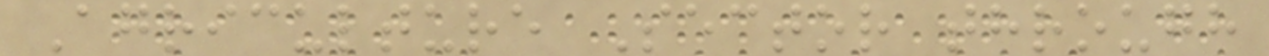Agriculture Sector through
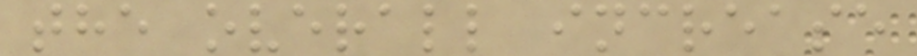the overall increase
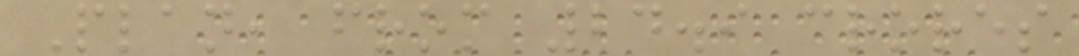Plan, from 24.9 crores
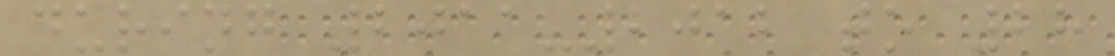during 2011-2012 to 28
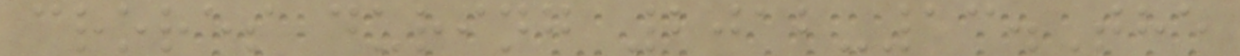crores during 2012-13.The
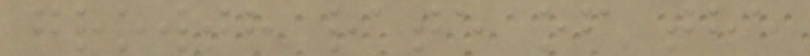growth rate of the
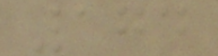174
